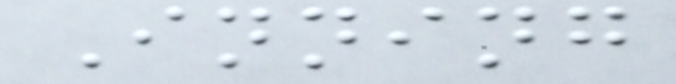Inning
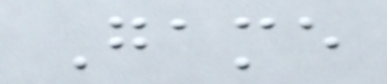Game
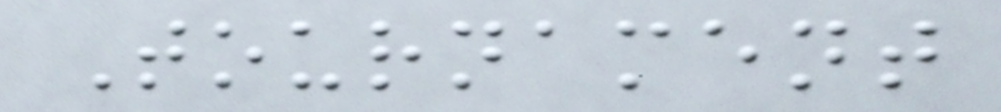Tournament
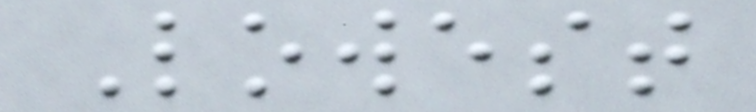Lowest
